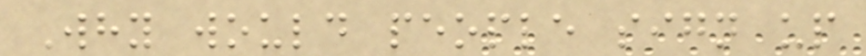Why would people sign up
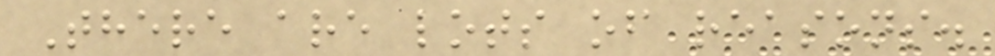There are lots of reasons.
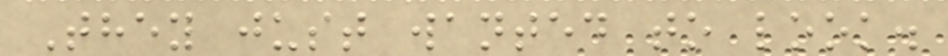They just wanted to look.
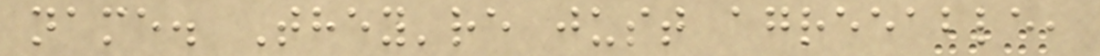name. They're just agreeable,
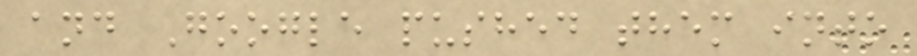and Google pushed them into
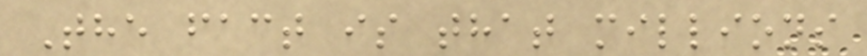The fact is that millions
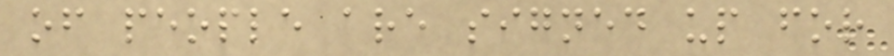of people are signed up for
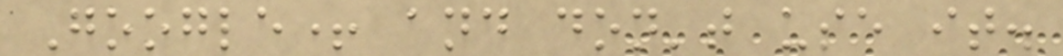Google+ and don't use it.
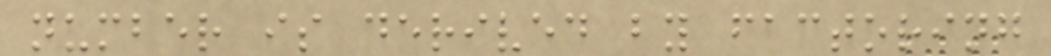number is derived by factoring
